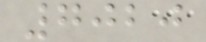7020
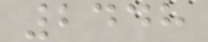2448
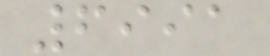6991
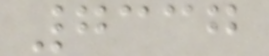7337
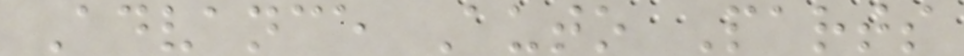Advance Auto Parts
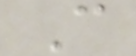C
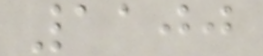1100
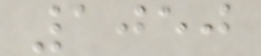1050
